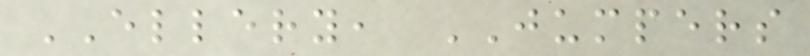ELLERY, JUMPERS
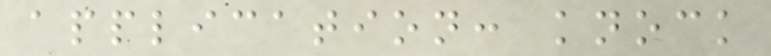application: knock
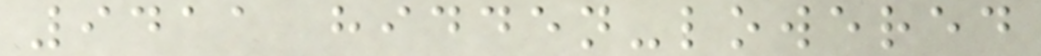9411 hidden-lowered
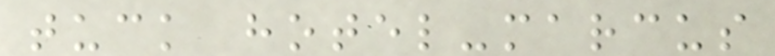tuck hotel-marcus
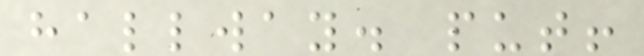hallway. put!
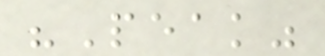"Peak"
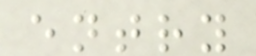entry
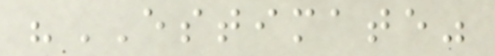"ESTIMATE"
